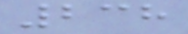238
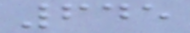645
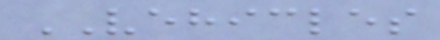VEHICLES
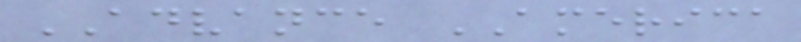ADVANCE AMERICA
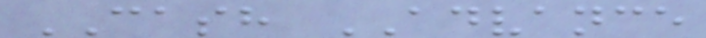CASH ADVANCE
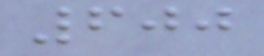600
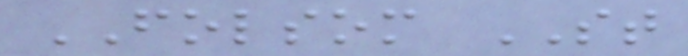FOLSOM ST
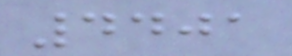4401
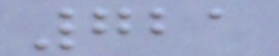721
